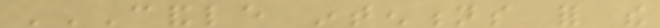CANDLE INTENTIONS FOR THE
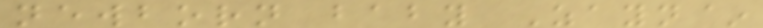newborn baby Zayn~
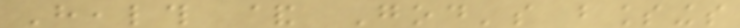Health & God's blessings
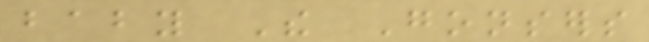baby The Gonsers
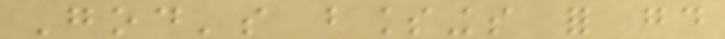God's blessings for good
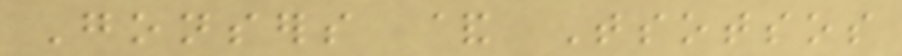Gonsers & Tsotsos
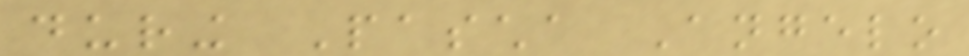during Pascha Angelo
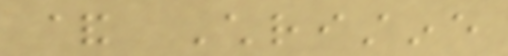& Christine
